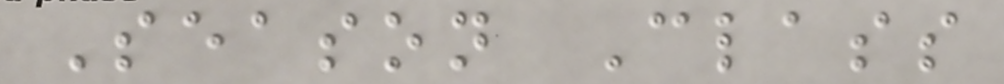Season Class
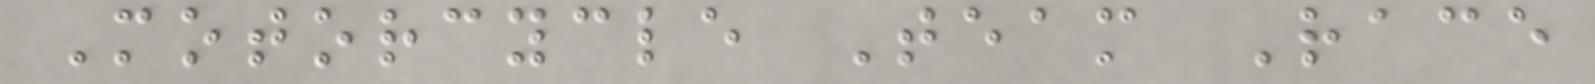Motorcycle Team Race
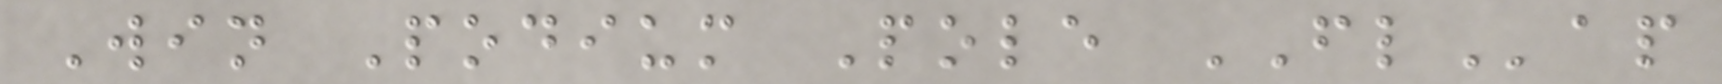Win Podium Pole FLap
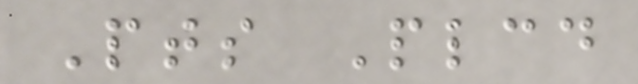Pts Plcd
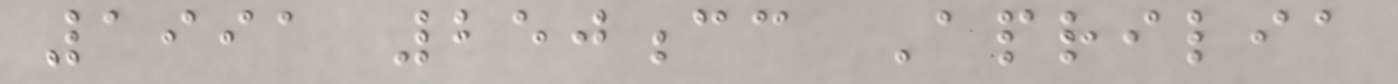1991 250cc Aprilia
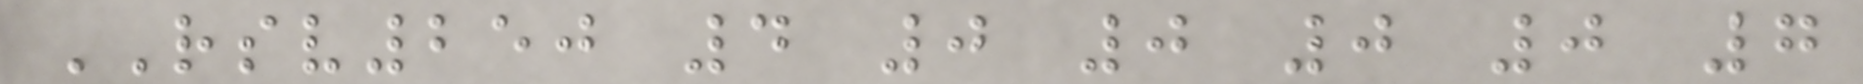RSV250 4 0 0 0 0 7
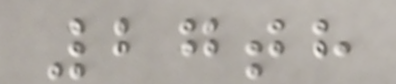27th
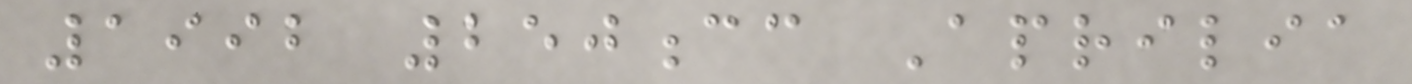1992 250cc Aprilia
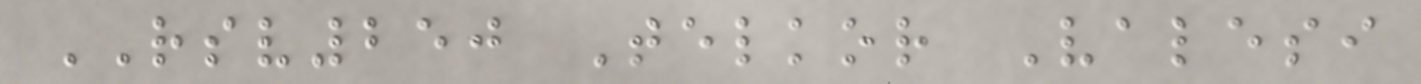RSV250 Telkor Valesi
